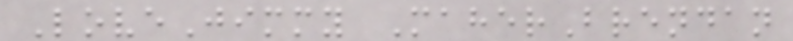LoveJimmy MaherBrendan
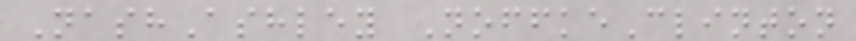NashAshley NoffkeClinton
